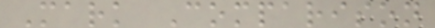Mark Comparison
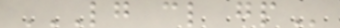LG CL GP
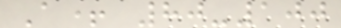A+ 80-100
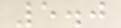5.0
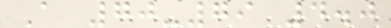A 70-79 4.0
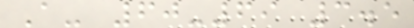A- 60-69 3.5
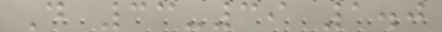D 33-39 1.0
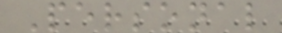Personal
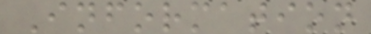Information
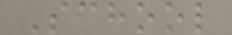School
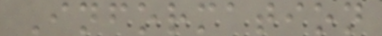Information
